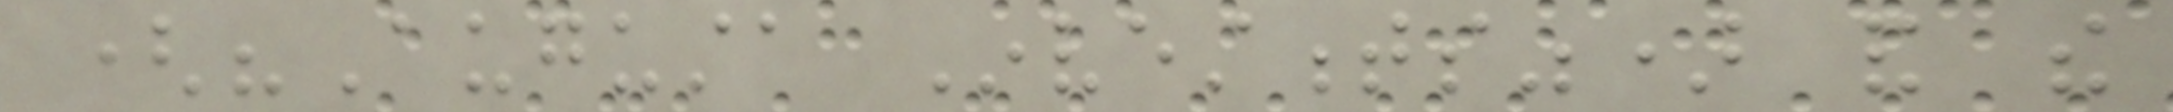("Augusta Investments") and the
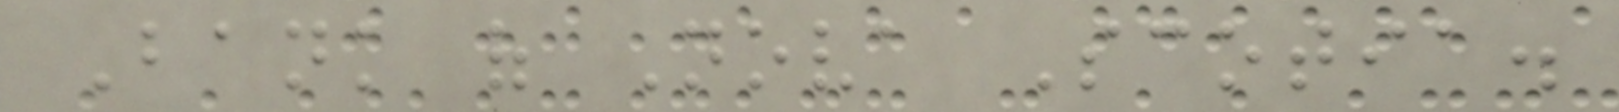Bank of Nova Scotia.
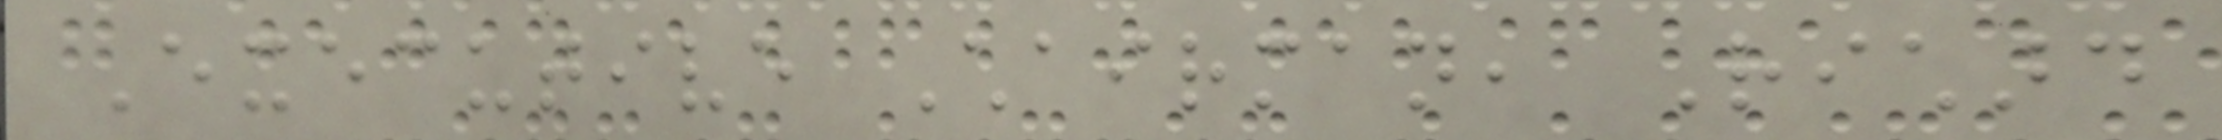Executive Chairman, Richard
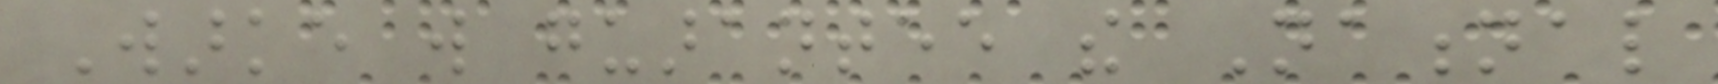Warke will guarantee the National
